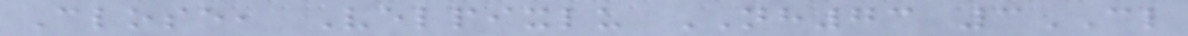Close, Velpixlu NH73 3CL
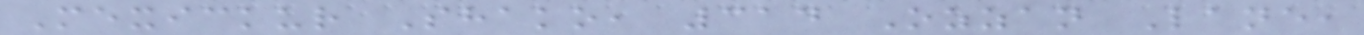Mexickur Shako, 314 Ozzan Lane,
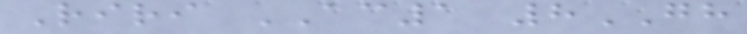Riri AC1 8GH
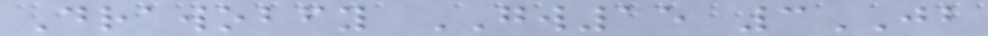Drawobfy GW15 3JB
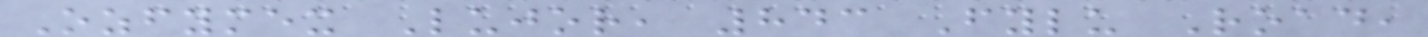Ozfymex Lujor, 843 Fylu Road,
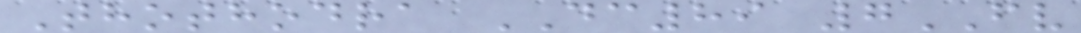Thothodra DC89 7FV
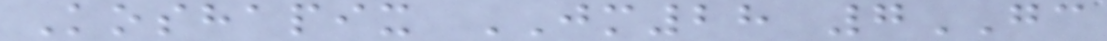Koshapix JM28 7GC
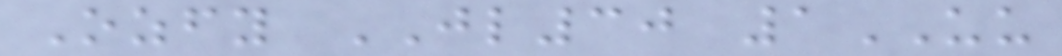Ozfy JL30 1UU
